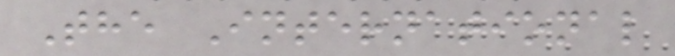The International
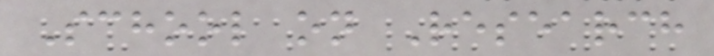School on Research
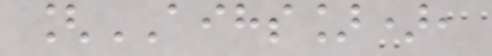[AIHS]),
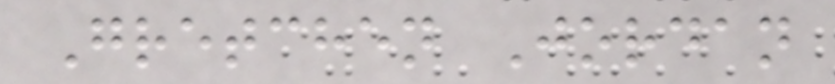Gretchen Jordan
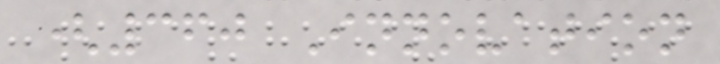(360 Innovation
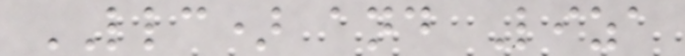LLC) and Liza
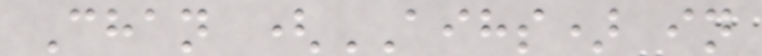Chan (AIHS) in
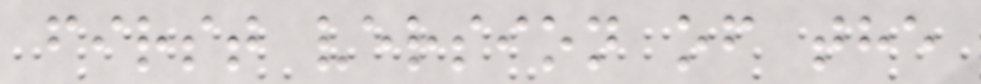first version of the
